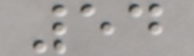54
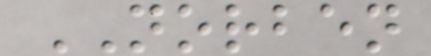NORBEN
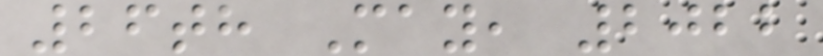26th May, 2022
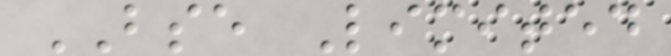BSE Limited
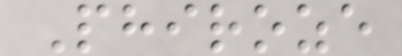Phiroze
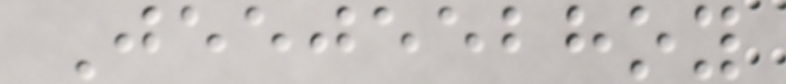Jeejeebhoy
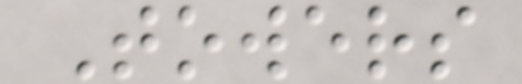Towers
